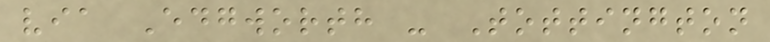via Edgworth - Tottington
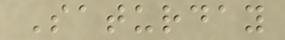Saturday
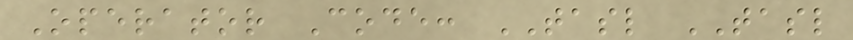Operator Code: TASL TASL
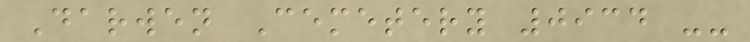Darwen Cemetery 0934 --
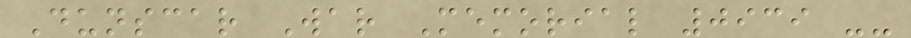Dunscar War Memorial 0939 --
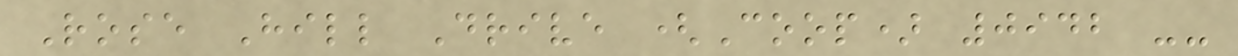Rose Hill Drive (Coop) 0942 --
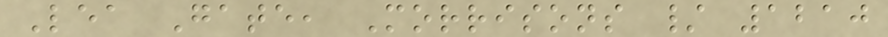Lea Gate, Morrisons / 1210
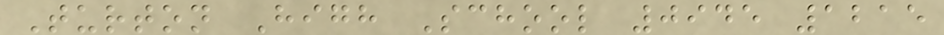Turton High School 0945 1215
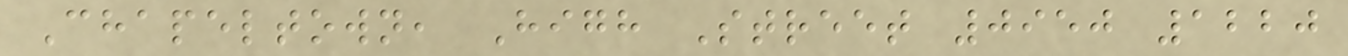Chapeltown, High Street 0950 1220
